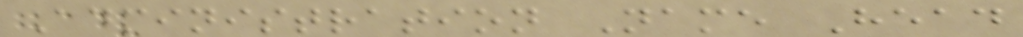Administration Name Head
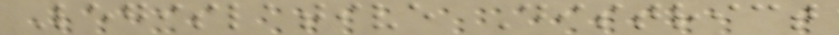Legislative District
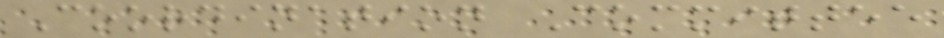Coordination Committee
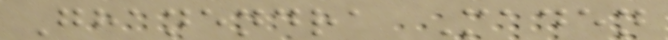Ghanendra Maden
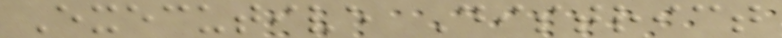Executive District
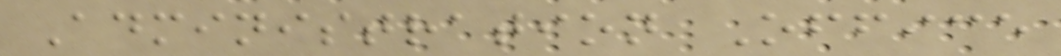Administration Office
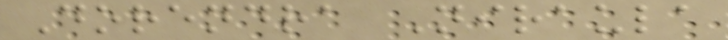Dorendra Niraula
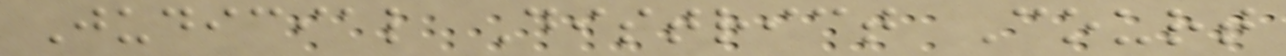Judicial District Court
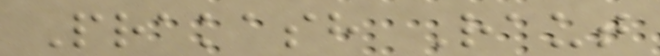Prakash Raut
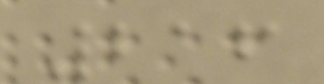216
